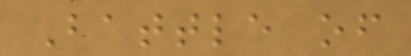Battle of
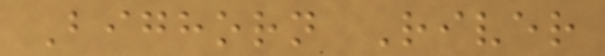Bighorn River
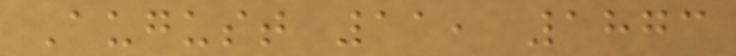August 11, 1873
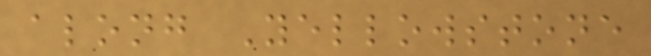along Yellowstone
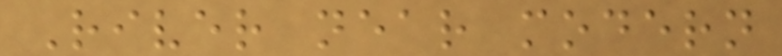River near modern
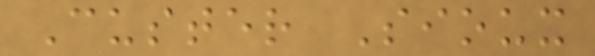Custer Sioux
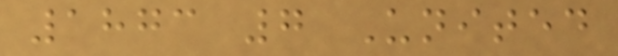1873 7 United
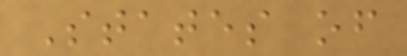States of
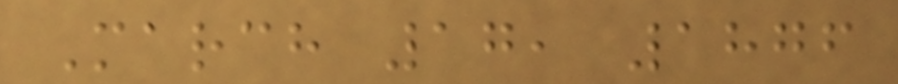March 17, 1876
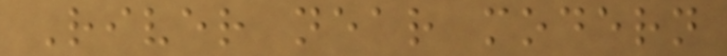River near modern
